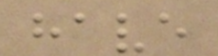have
